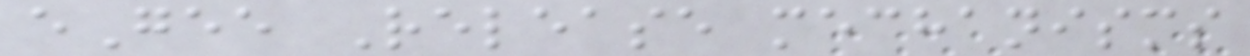eGee Release mechanisms
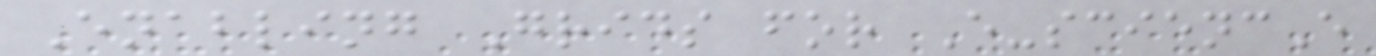Enabling Grids for E-sciencE
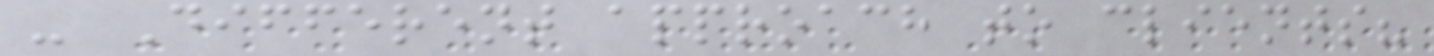- Different approach to clients?
